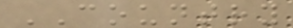COUNTRY
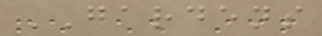GARDENS
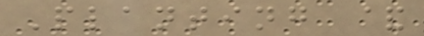Planting &
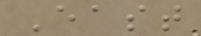East
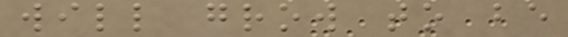will grow to be
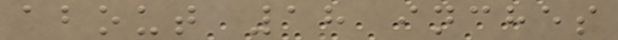about 18 inches
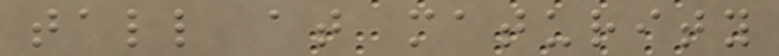tall at maturity
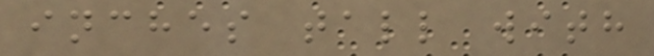inches tall with
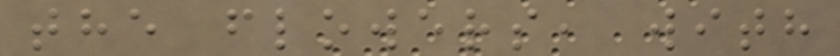the flowers, with
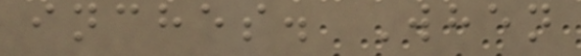inches. When
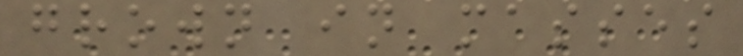grown in masses
